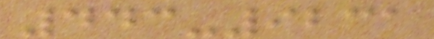443-9231
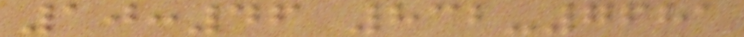10:46 832-7681
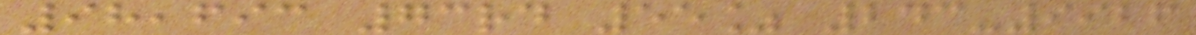98,693 73rd 55% 243-9926
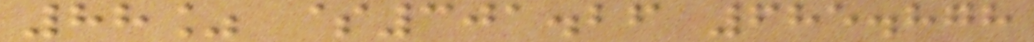88% $301.26 685.878
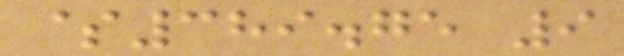$389.75 9
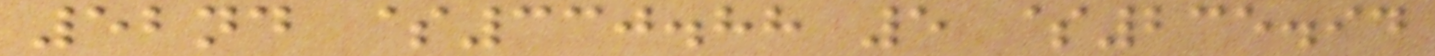52nd $330.88 5 $235.94
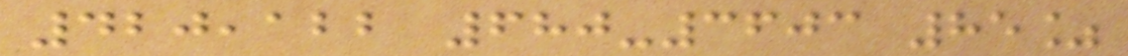420,122 680-3603 85%
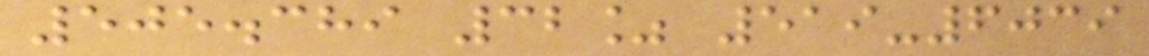505.389 32% 519-6039
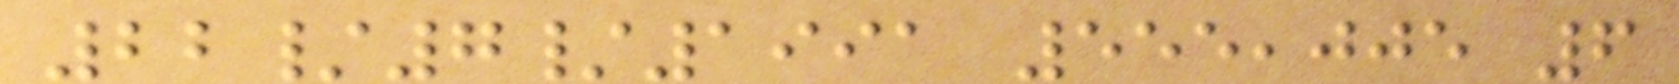22/7/1991 555,005 6
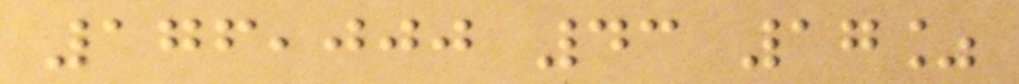176,000 43 17%
